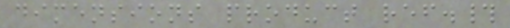dimensions product ref.#
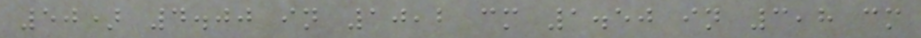50) 4.00 in 10,2 cm 1.50 in 3,8 cm
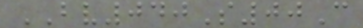BV040S00C
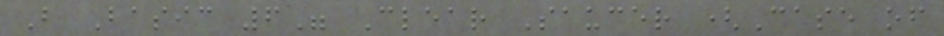B Basic 6" Clear Saucer (Case of
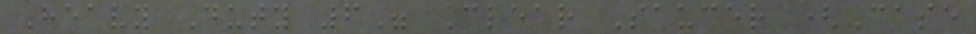Heavy Duty 6" Clear Saucer (Case
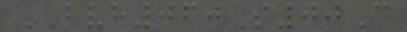BVH060S00C
